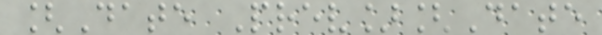[Date Prev][Date
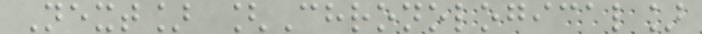Next] [Chronological]
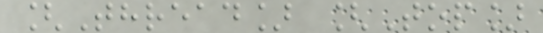[Thread] [Top]
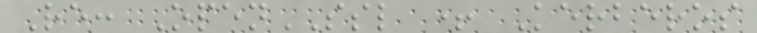Re: OpenSSL + Kerberos
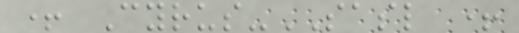+ Cyrus-SASL +
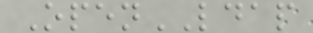OpenLDAP
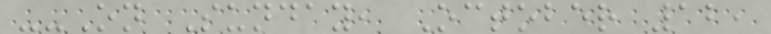--On Sunday, October 12,
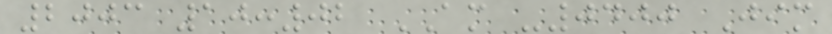2003 10:02 AM -0400 Jim
